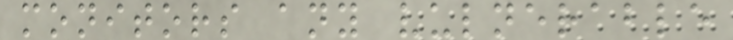monitors any vulnerable
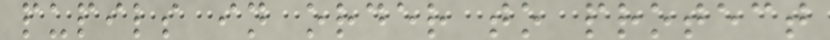pupils in order to protect
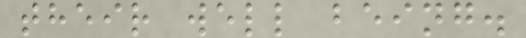their well being.
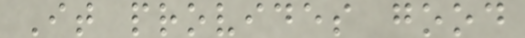It provides good
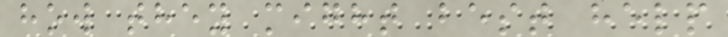how they might best help
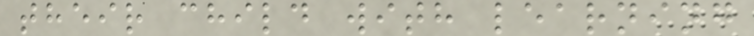their child with learning
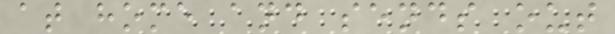at home and sends out
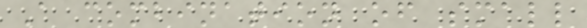A combination of small
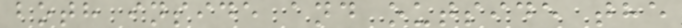both inside and outside the
